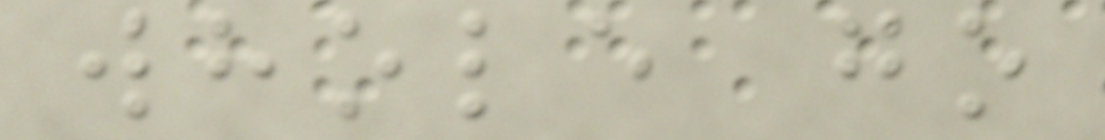whole go
